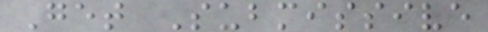Get Submissive
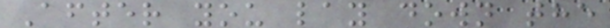After you lay down the
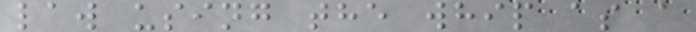law using the whip as a
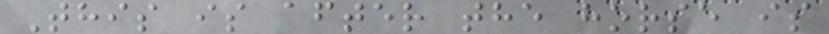This is after the horse is
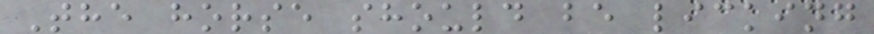The horse should be licking
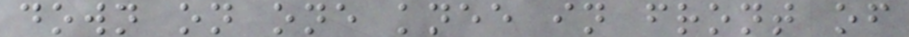down on one knee in front of
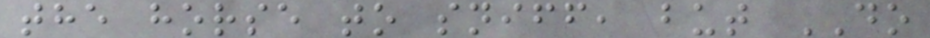the horse to sniff, but DO
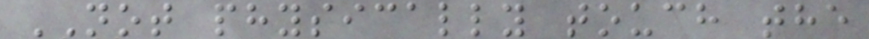NOT physically touch the
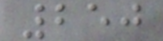250
